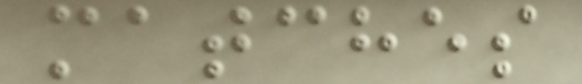matches
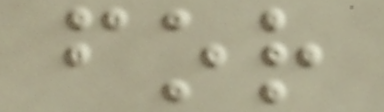for
